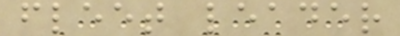fleet leader
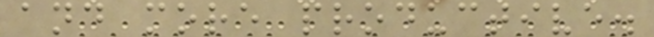and more productive.
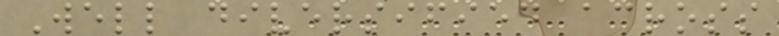Well diversified across
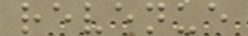revenue
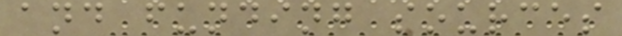and funding sources
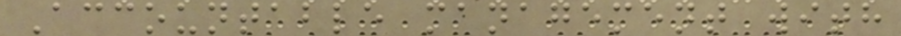Accountable management with
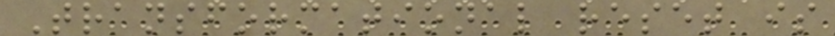Transformational reset is
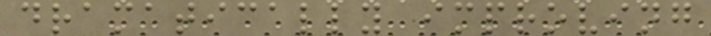dramatically improving
